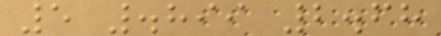5 .899 2.68
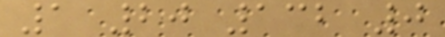1 20 132 0
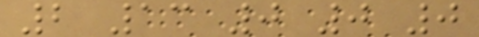2 13 0 0 0
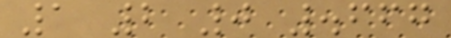1 2 0 .667
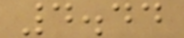4.44
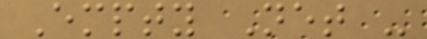Empty Net -
